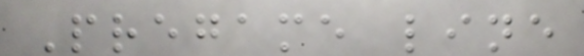Pregame line
